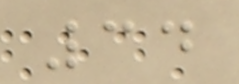34
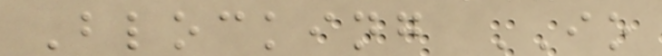Blocking IO
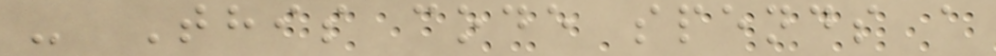- This code spends a
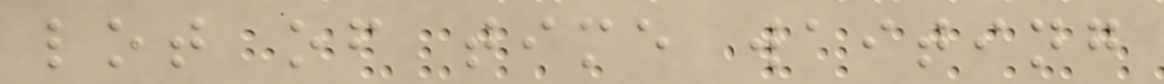lot of time waiting
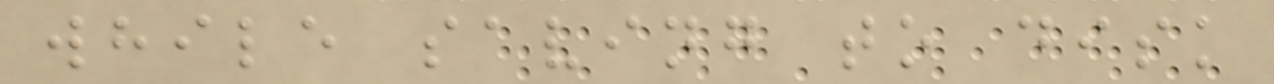while saving to disk
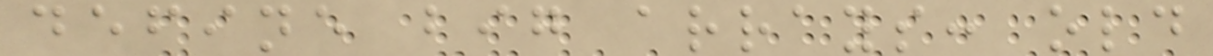define big arrays: old
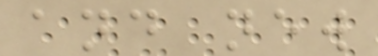and new
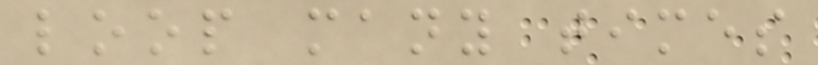loop many times
